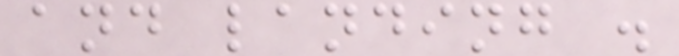and landing .
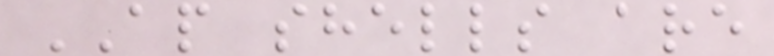AP shells are
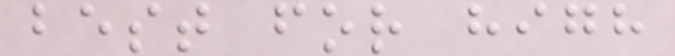best for high
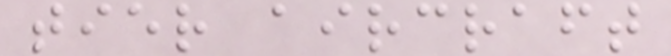tier aircraft
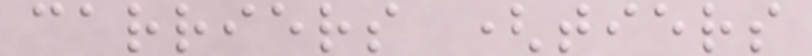carriers (tiers
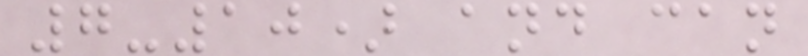7-10) and can
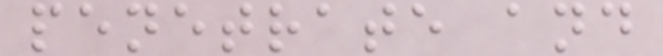penetrate and
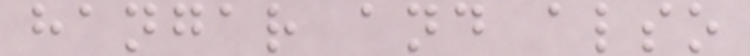hangar and also
